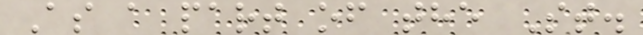As a part of the St.
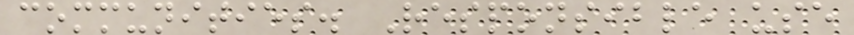communities. Responsible use
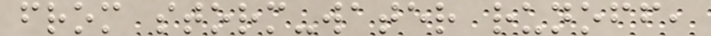from storm-water runoff,
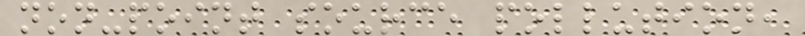non-point source pollution,
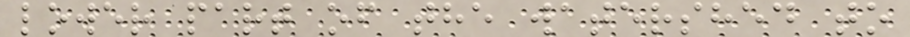lower part of the watershed to
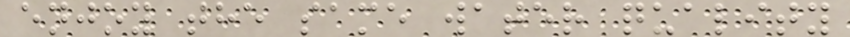enjoy the same water quality
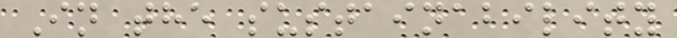In the sustainability
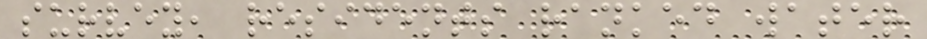survey, residents ranked water
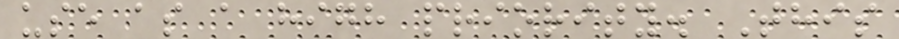use as a high priority. This
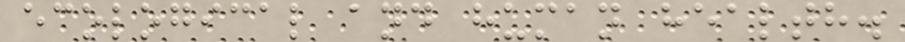ecological and human health.
